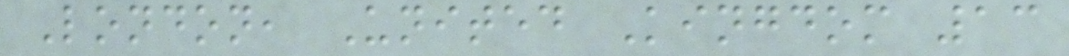London, United Kingdom 13
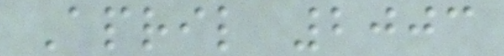April 2003
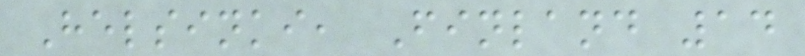Helsinki, Finland 14
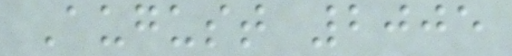August 2005
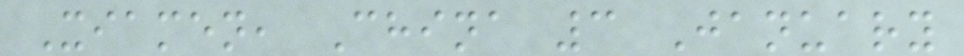Xiamen, China 3 January
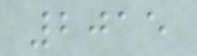2015
